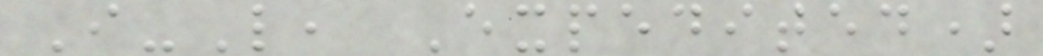I-L, Expedited)
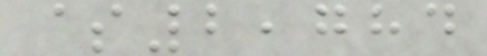$2,784
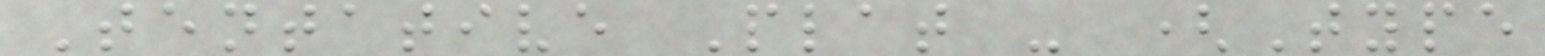Tentative Plat - (Type
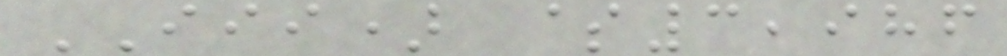III) $3,986
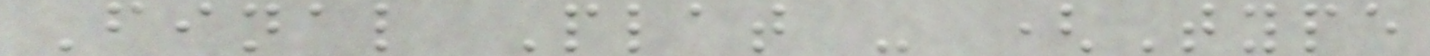Final Plat - (Type
